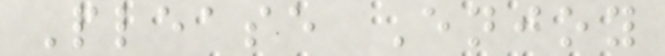Please Enjoy
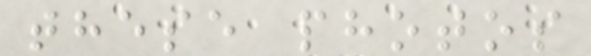these photos
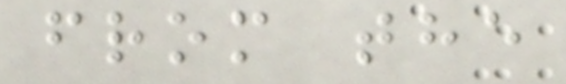from the
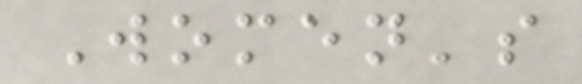Women's
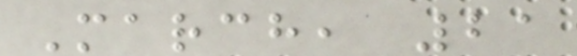March, 21
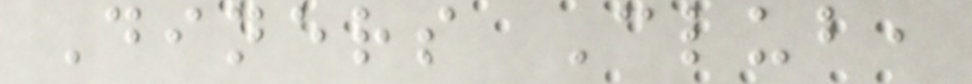Diners Club,
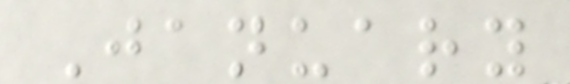January
